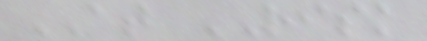AT RISK
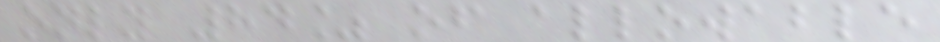only 84% of allowable
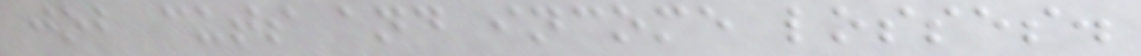job cuts and income losses.
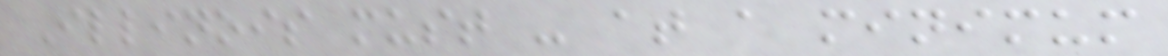Illinois must - at a minimum
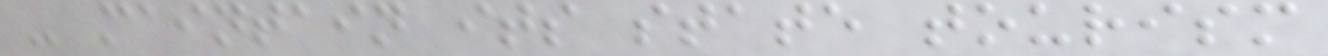- maintain its state tourism
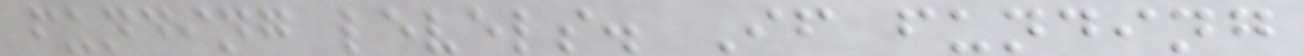funding levels. If funding
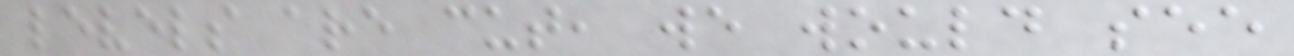levels are cut, we would see
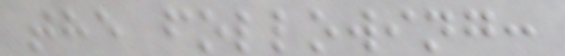the following:
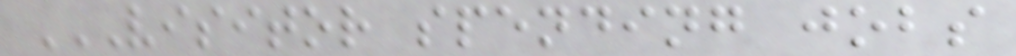VISITOR SPENDING JOBS
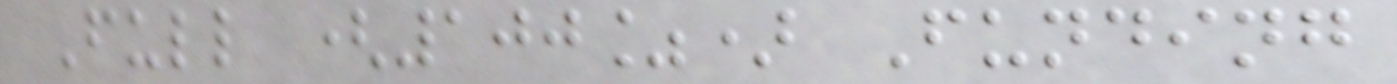Full (100%) Funding
